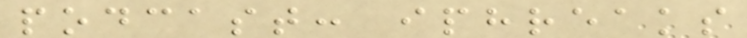podcast: iphreaks
